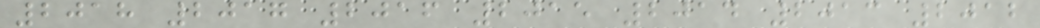2018 2017 2016 2015 2014 2013 2012
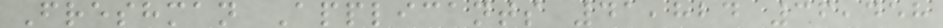Freshman Applicants 41,824 36,458
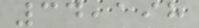34,198
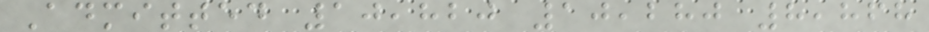Admitted 10,820 10,280 8,868
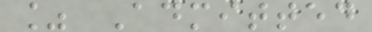% Admitted
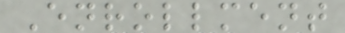Enrollment
